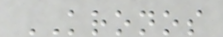KRONOS
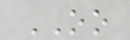OO
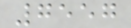7557
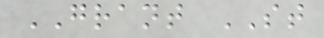GRANT ST
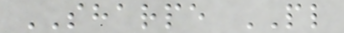SHARPE PL
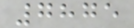7875
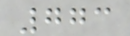773
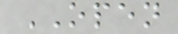OPEN
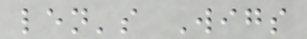len's Wigs
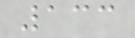133
